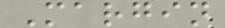Margin
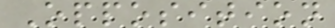Opposition
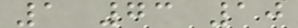1 73 10
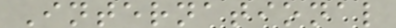International
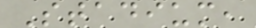Stadium,
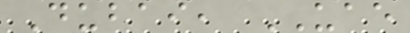Dubai, UAE
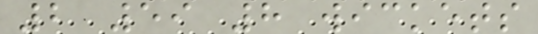2 59 8 wickets
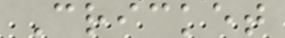Cricket
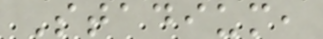Stadium,
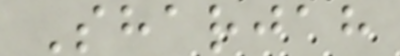Sharjah
